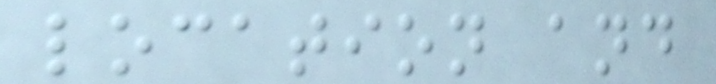location and
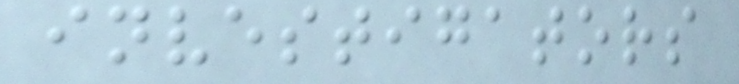investigators
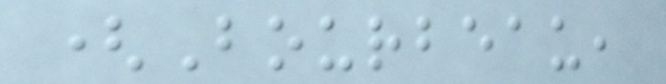(Bourbeau,
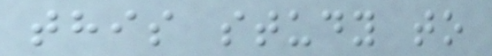this study to
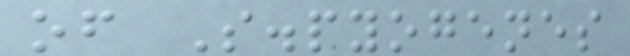of S.pyogenes
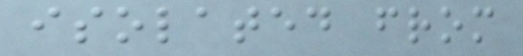isolated from
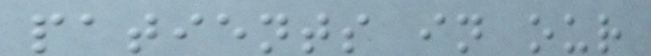patients in our
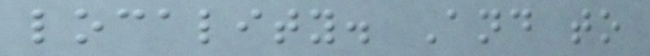locality. And to
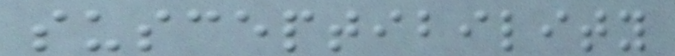susceptibility
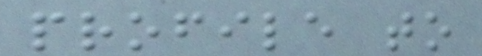profile to
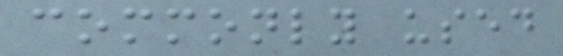commonly used
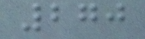270
